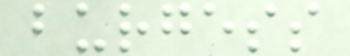burgess
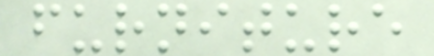furniture
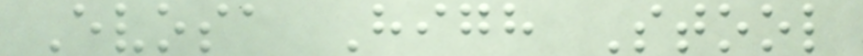Evosa High Stool
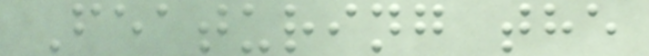Featuring the
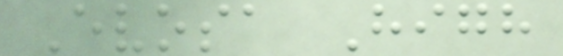Evosa High
